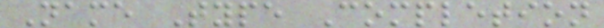Name Type Completion
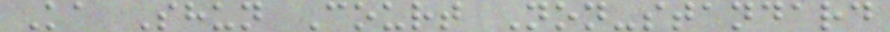Ka Shun Court Non-standard
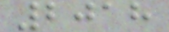2018
